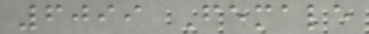6099 Female
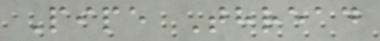Pipe Thread
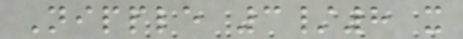Nipple 3/8 x
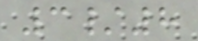3/8
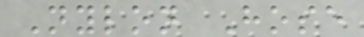Nylon Hose
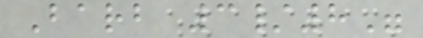Barb 3/8"
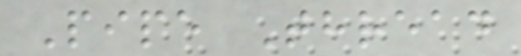Pipe Thread
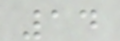14
